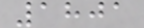1801
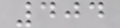404
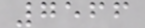7566
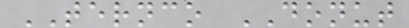TERNCO DONUT
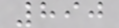890
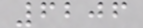6206
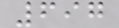697
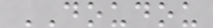DOUDOU
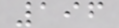196
